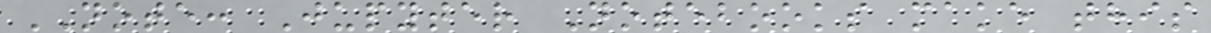NOTE: Jupyter Notebooks make this
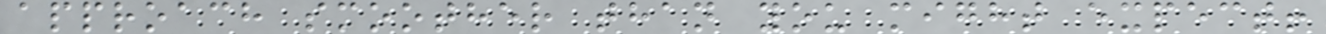approach smoother than you might expect!
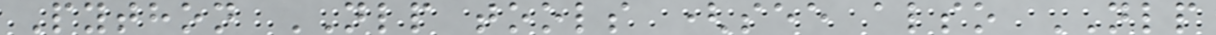Python NLP tools (see also NLP
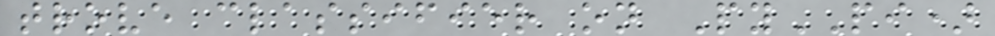trove classifier on PyPI)
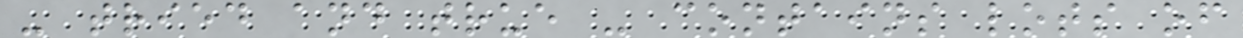- tried and true - contains lots of
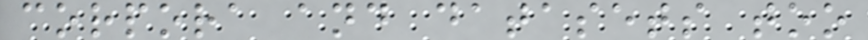corpora and datasets too
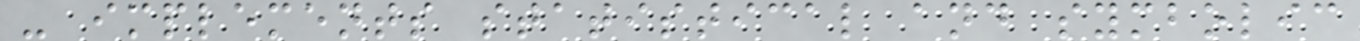- implements statistical and symbolic
